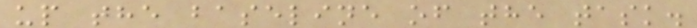up the baseline of the task.
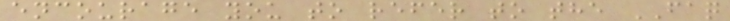encourage you to refer to the FAQ
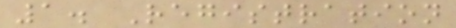1. Registration
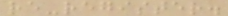re-register.
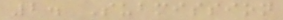2. Submission
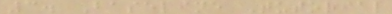3. Baseline Tutorial
